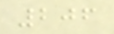206
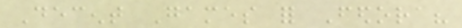Decent Games for Fedora?
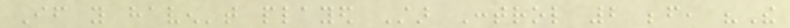If you haven't played Star Control 2 before, "The
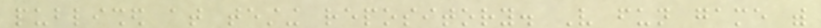published at testing repository. Very fun game with
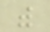with
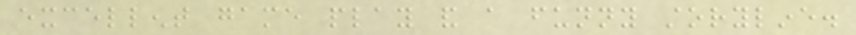excellent game play and a funny storyline.
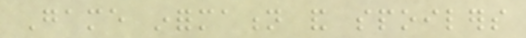Game information and spoilers
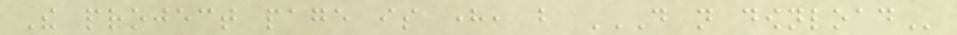The project page is here, but DO NOT DOWNLOAD
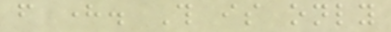from here. This is only
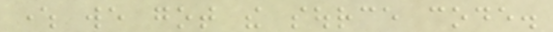where we got the source code.
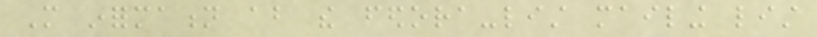More information about the fedora-list mailing list
